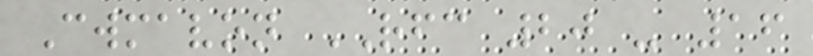Cwmavon RFC 20 - 16
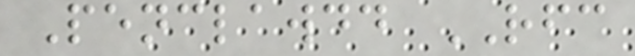Penclawdd RFC
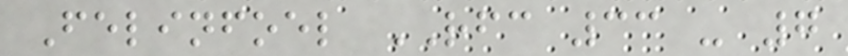Felinfoel RFC 33 - 7
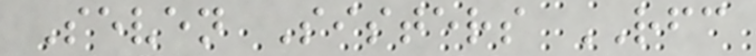Seven Sisters RFC
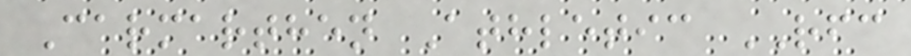Carmarthen Athletic RFC
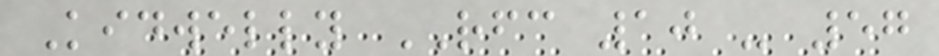Kidwelly RFC 10 - 57
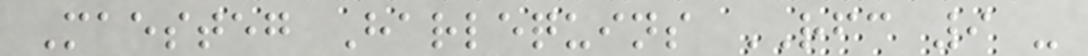Maesteg Harlequins RFC 9 -
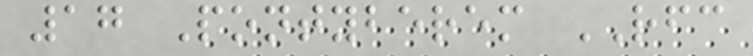17 Pontyberem RFC
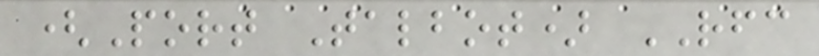(Port Talbot) RFC
